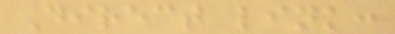Direct link:
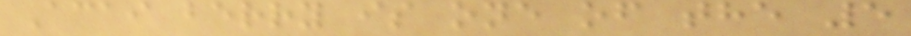Acai berry is one of the 5
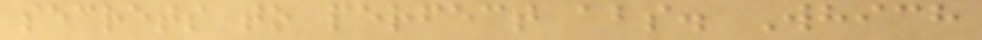secrets to perfect abs. Which
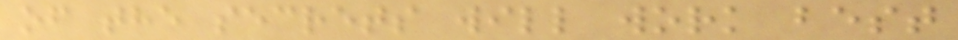of the secrets will work best
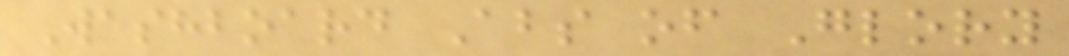Washboard Abs of Glory
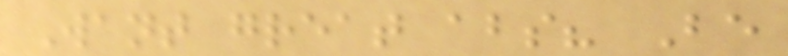Want great abs? Be
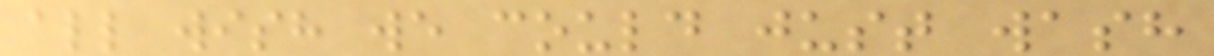all wish we could just wash
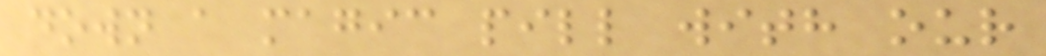down a magic pill with our
